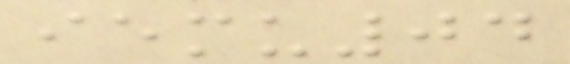iemu04
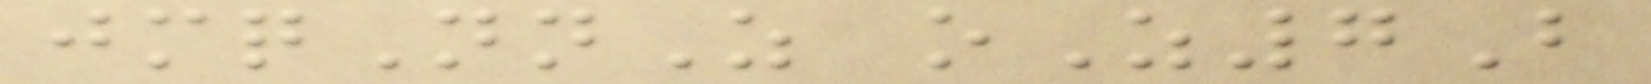jmqNnZ oZ7B
